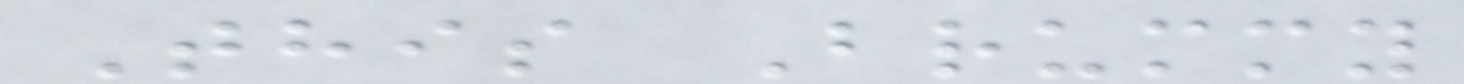This Brummy
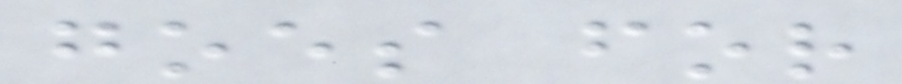goes for
